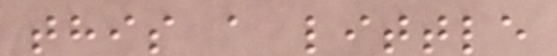this a little
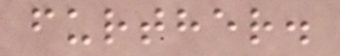further.
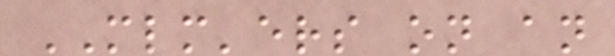MLM'ers on an
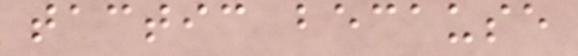tactic because
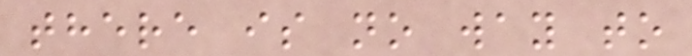there is no way to
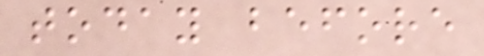today before
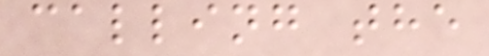calling the
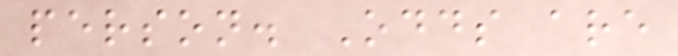person. Odds are
